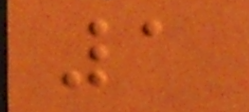1
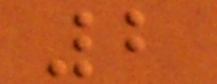2
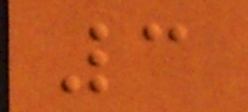3
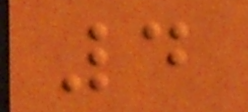4
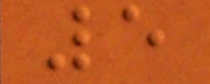5
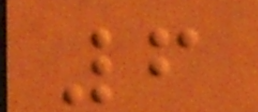6
